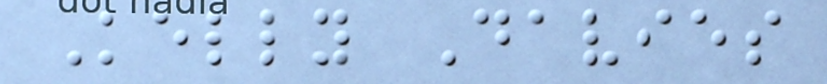Kelly Davies
